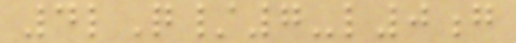4lQ/7-l0g
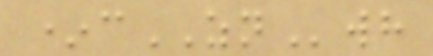*cZNwh
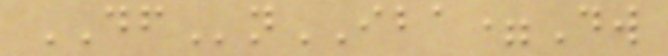DFnIBA=Dw
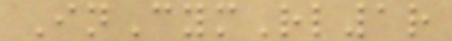InCymRl1r
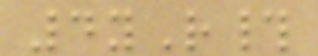4yR#
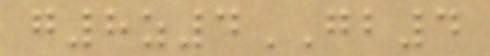g8z4GB4
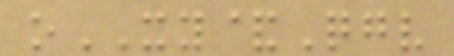oXY&Qgv
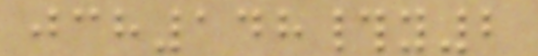jch148#y2
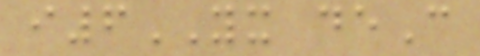i6YX deC
